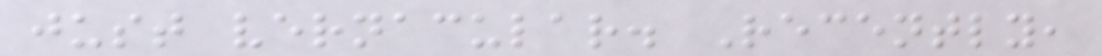just vernacular. Recently,
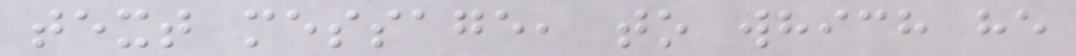text message, to which he
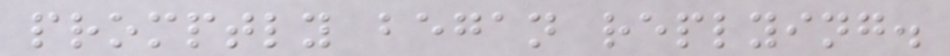promptly began replying.
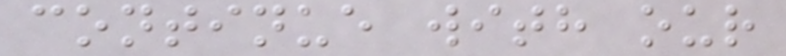continue with our
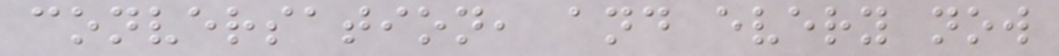conversation, and every now
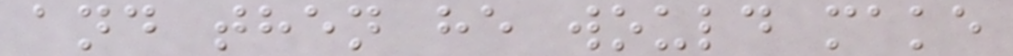and then he would make
